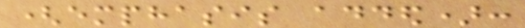(emphasis added):
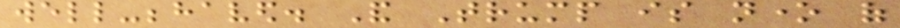well-behaved. And Trump is none of
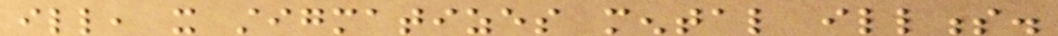ill, it stigmatizes mental illness.
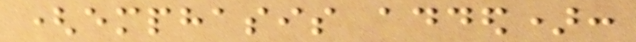(emphasis added):
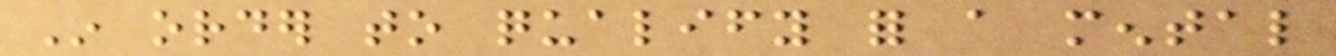In order to qualify for a mental
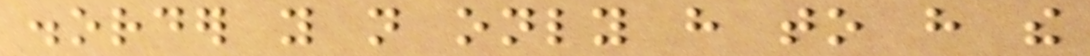disorder you not only have to have the
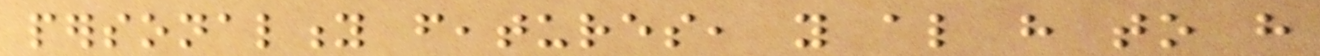personality features, you also have to have
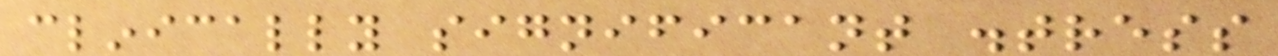clinically significant distress
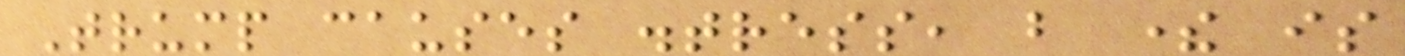Trump causes distress, but there is
